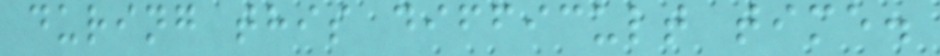during this difficult time.
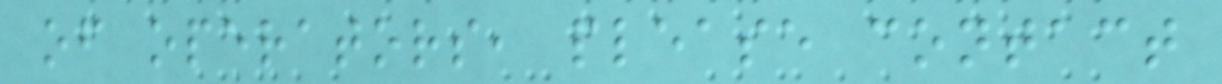of operators, please contact
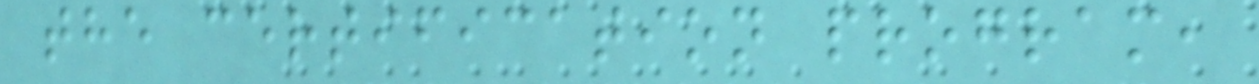the certification program,
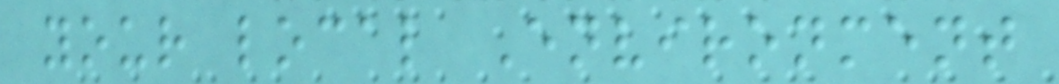your local Environment
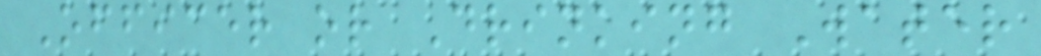Officer or Drinking Water
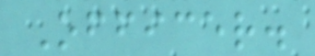Officer.
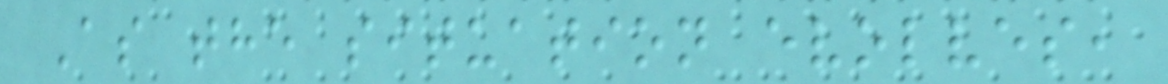As the situation evolves,
